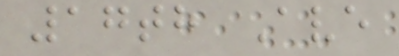17th Ave
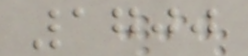1700
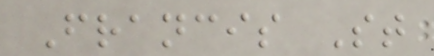Francis St
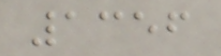1356
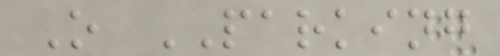O PARKING
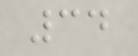34
